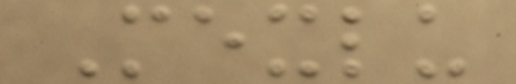Mexlu
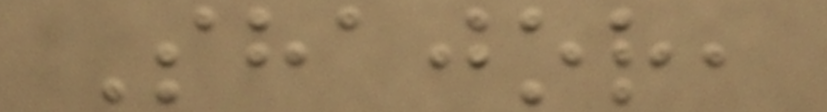Shajor,
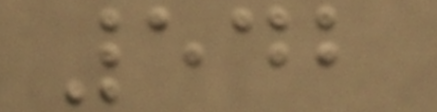542
